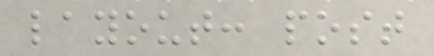layout: post
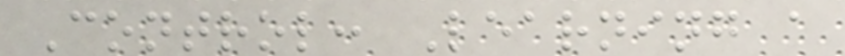Control: Learning a
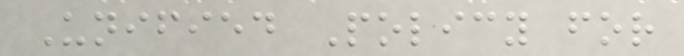Unified Policy for
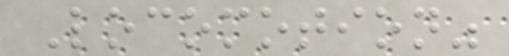Locomotion"
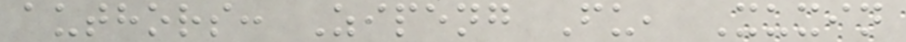authors: Zipeng Fu, Xuxin
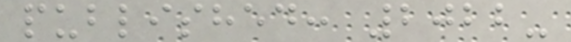published: 2022-
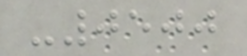-0500
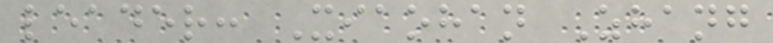leader: Xiaohan Zhang
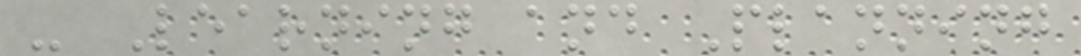- Learning and Planning
